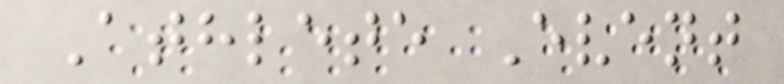Athlete Event
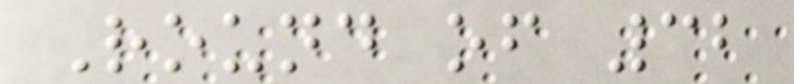Round of 32
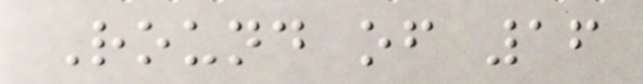Round of 16
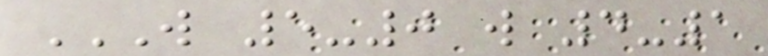W 5-0 W 4-1
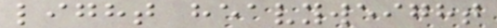light heavyweight
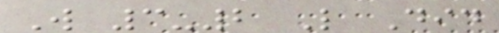W 3-2 L Did
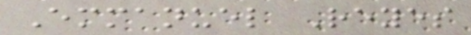Emmanuel Reyes
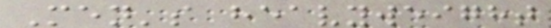Men's heavyweight
